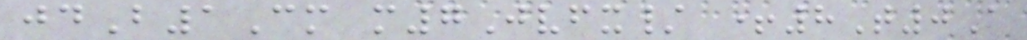jdB1Cm m7Jvfx/ +8T0A
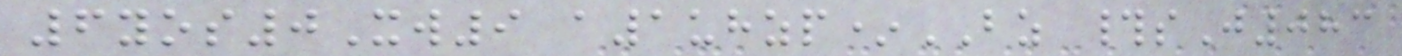6yos0Xw9 a1uhzp*BZ #sJ083
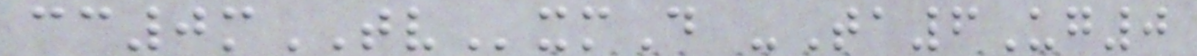cc0mTVxmD -Ta6Ug0
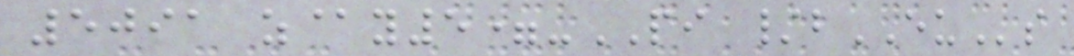5091 z@y5=-PI /bEUs
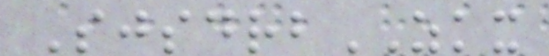SjsdrbZKX
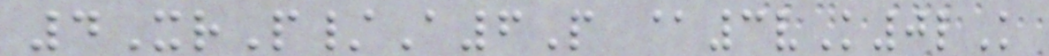4XrP/A6P @3vK0lK
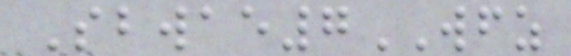Sbwae7WFZ
